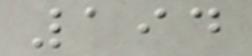194
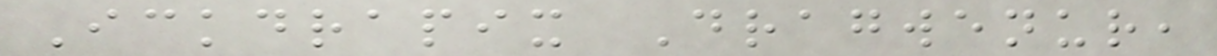Ickdrapix Dragwenur,
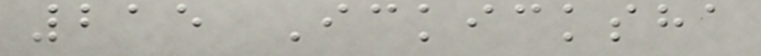215 Ickicksha
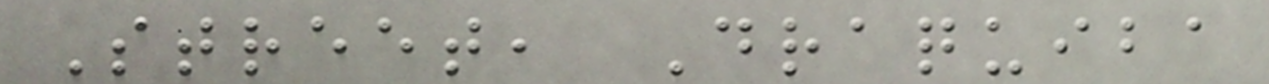Street, Draquiba
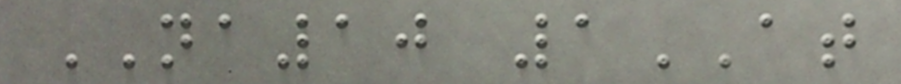NA10 1AT
